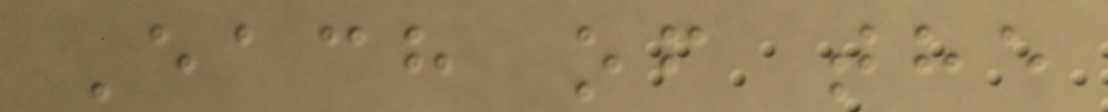Each of the
